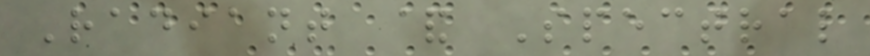Radiant & Spectral
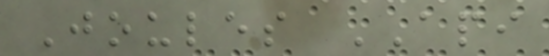Joules API
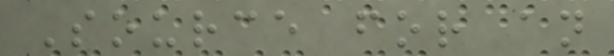Source for an
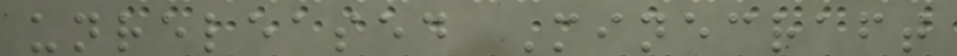unreleased Minecraft
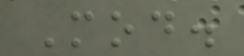Mod.
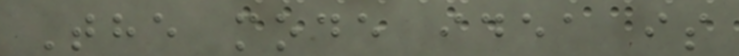The mode idea is
